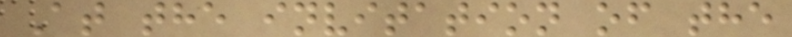At the invitation of the
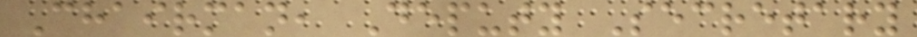Chairman, Deputy Secretary
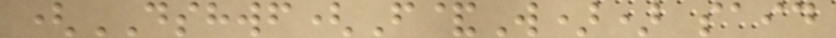(DSHWF(F&W)) said
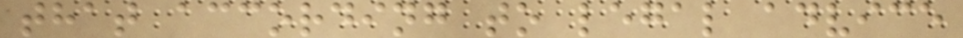that according to legal advice
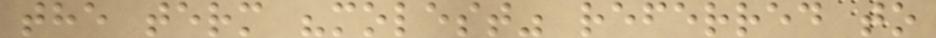the term "molest" referred to
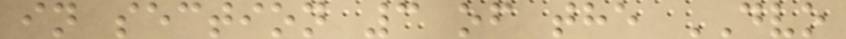in section 3 of the DVO
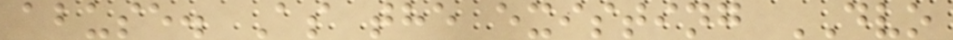abuse. As the existing DVO
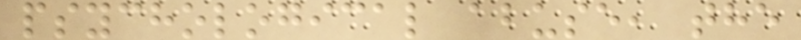psychological abuse, the
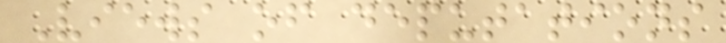Views of deputations
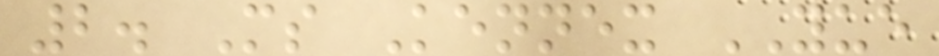2. Ms Kennex YUE
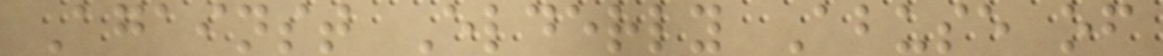Against Elderly Abuse of
